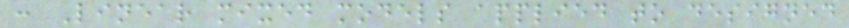: Linear mixed models applied to designed
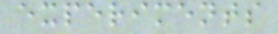experiments
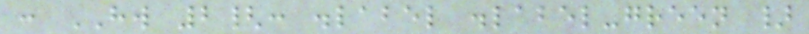: HW 2{: .label .label-green }
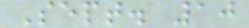Sept. 10
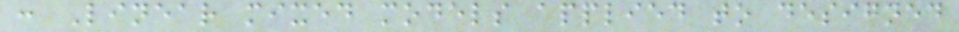: Linear mixed models applied to designed
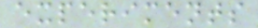experiments
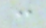:
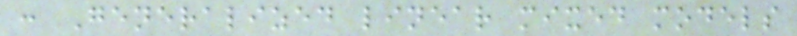: Generalized linear mixed models
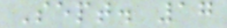Sept. 17
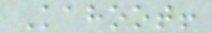Kahoot!
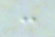:
